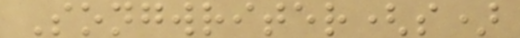Songwriter(s)
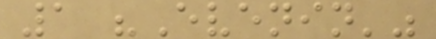1 "Evenin'"
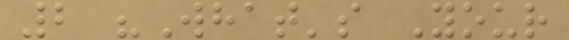2 "What's Your
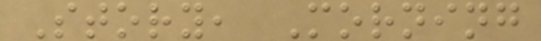Story, Morning
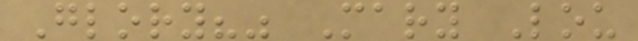Glory?" Mary Lou
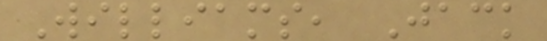Williams, Jack
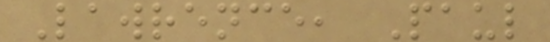Lawrence, Paul
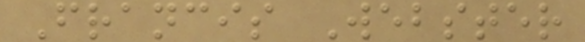Francis Webster
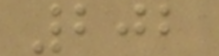202
